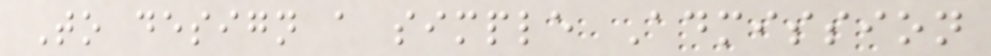To design a simple Admission
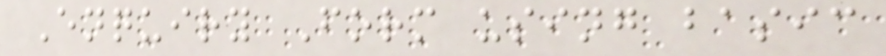Enquiry Form using basic
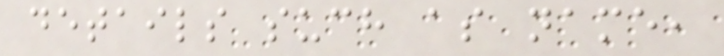details such as name,
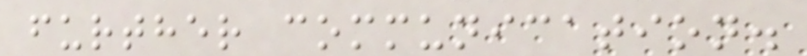further communication.
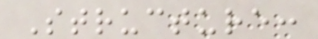Structure:
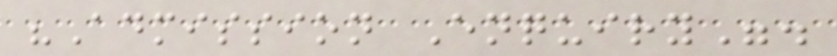"Admission Enquiry".
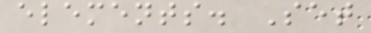elements. Set
